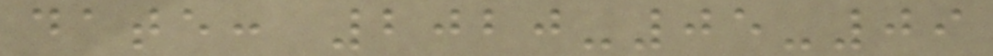date: 2020-05-09
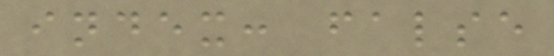index: false
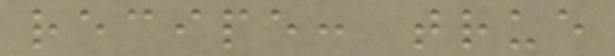recipe: true
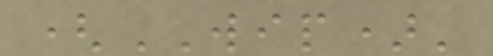(WIP)'
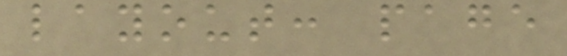layout: page
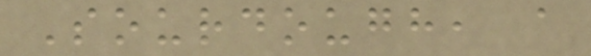Sourdough, a
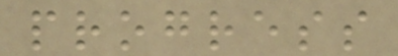progress
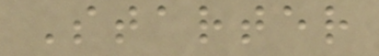Starter
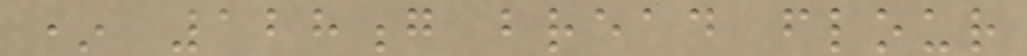* 128g bread flour
